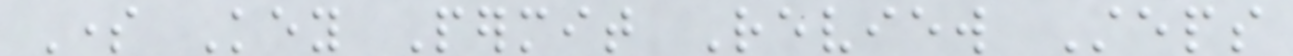Some Key Permit Review Steps
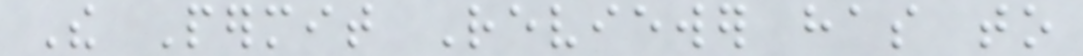The Permit Reviewer has to
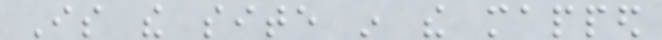Is the site in the mapped
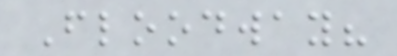Floodway?
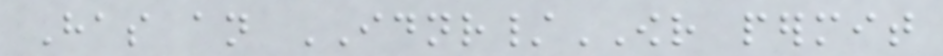Has an IDNR/OWR permit
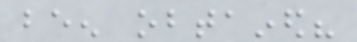been obtained?
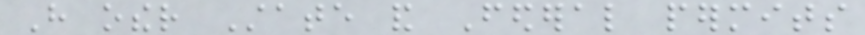Have other State and Federal permits
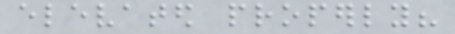elevated properly?
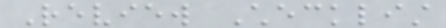Review Checklist
